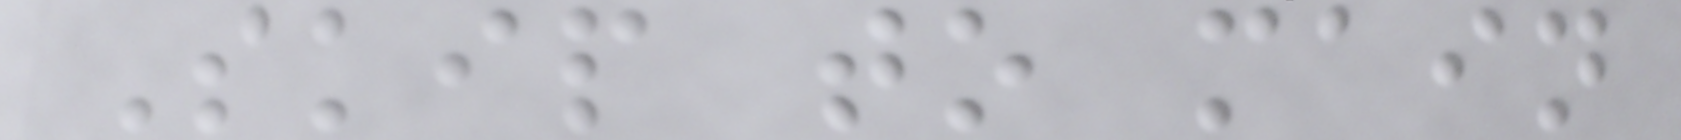Skip to main
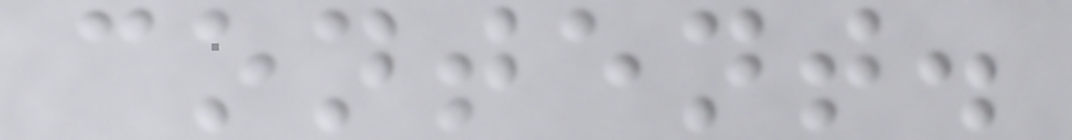content.
